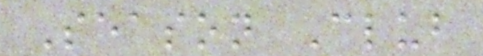Season Club
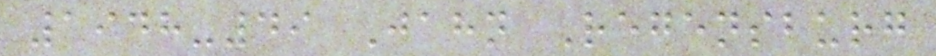1948-49 Jahn Regensburg
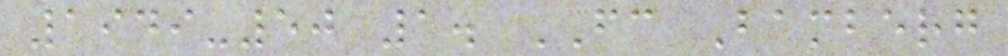1949-50 1. FC Bamberg
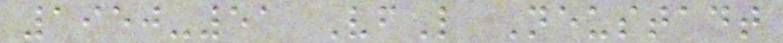1950-51 VfL Neustadt
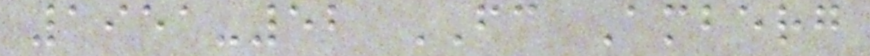1951-52 FC Amberg
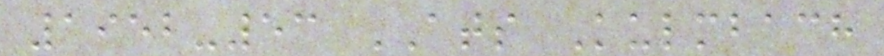1952-53 ATS Kulmbach
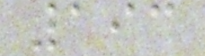193
